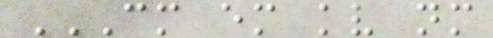CM EM KV NM
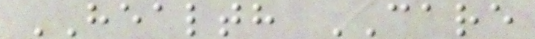HEALTH CARE
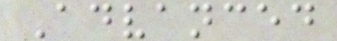Advanced
